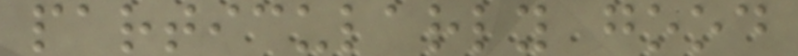particularly good
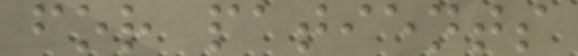for patients
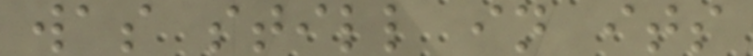was still in its
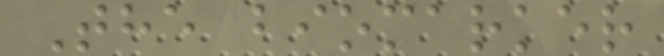The biomarker
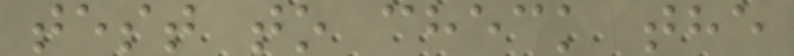test to check the
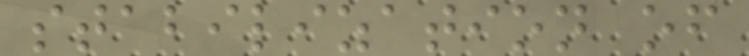stabilization of
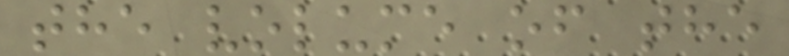the volume of the
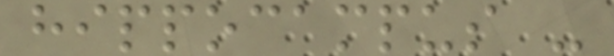hippocampus -
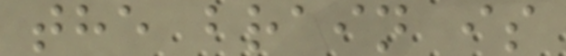the brain is
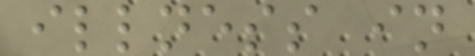illness in
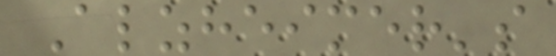Alzheimer's
